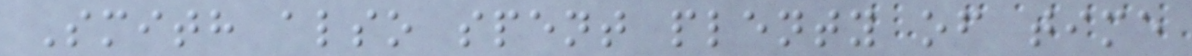Smith also spent plenty of time
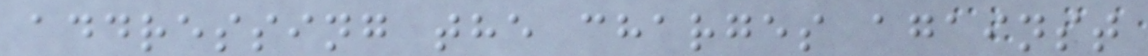addressing the charges against
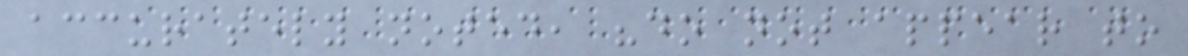accurately noted, "do not appear to
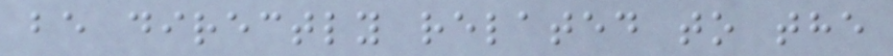be directly related to the
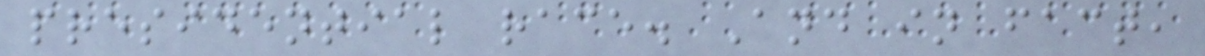presidential race. And in fact,
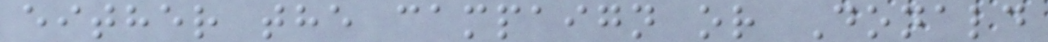either the campaign or Donald
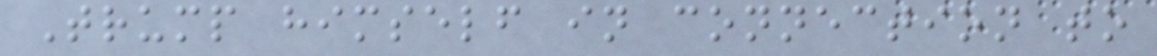Trump himself in connection to
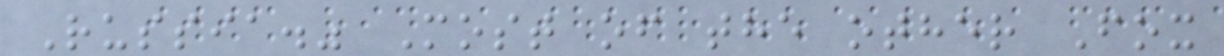Russia." Most of the other Fox
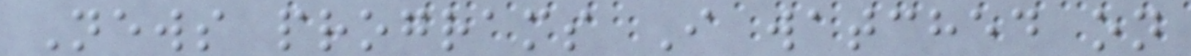News programs I watched on
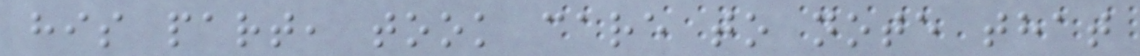his part, took care to note that
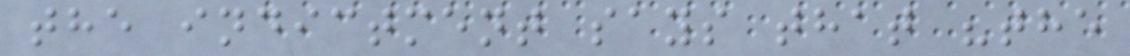the indictment says that "the
